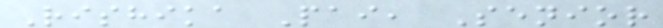Rishika Pai, Senior
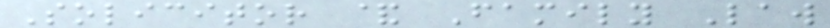Solicitor & Family Law
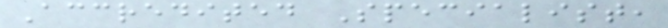Accredited Specialist,
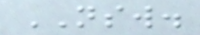NSW.
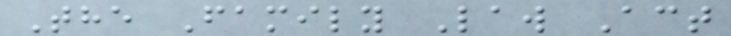The Family Law Act
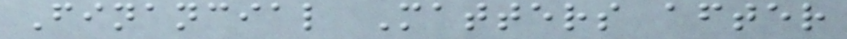Financial Matters after
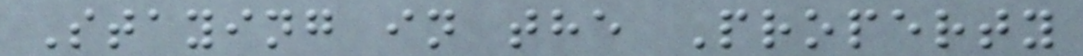Staying in the Property
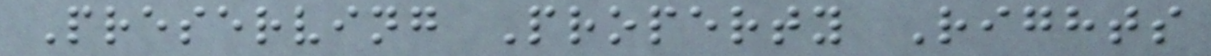Preserving Property Rights
